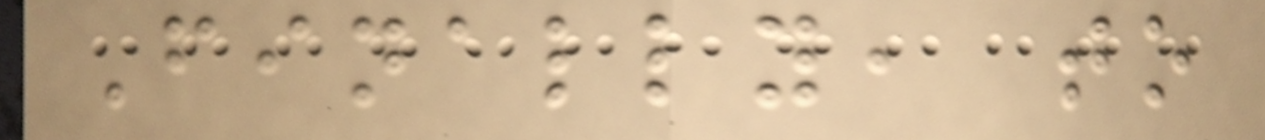Finally, to
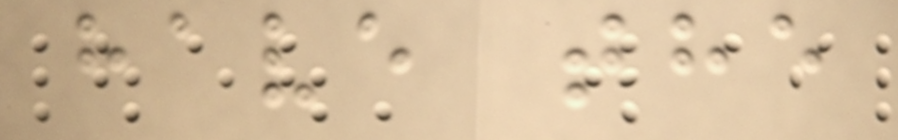have the
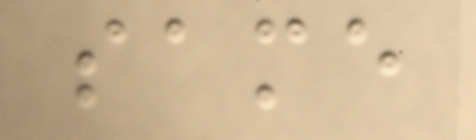same
